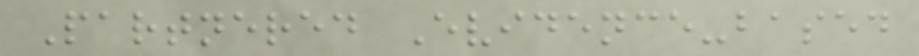Partnered Evidence-based
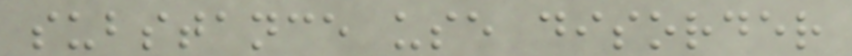substance use disorder
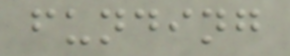funding
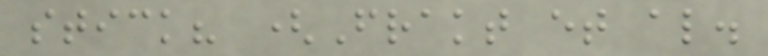stick? (Frakt et al.
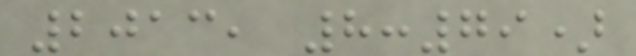2013, 8:79)
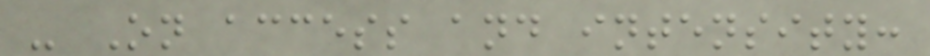- On access and intensity:
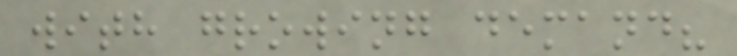with growing demand?
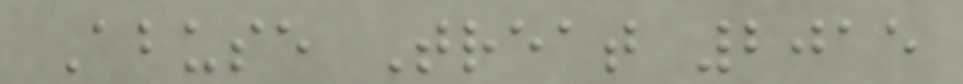Abuse Treat 2015
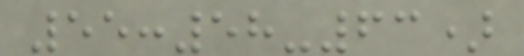55:58-63)
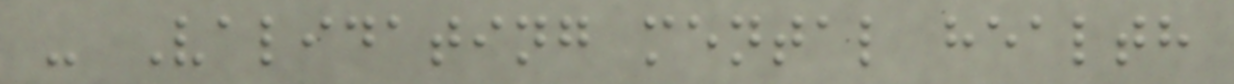- Validating mental health
